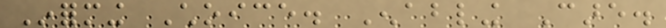Informing Choice. Enabling Care.
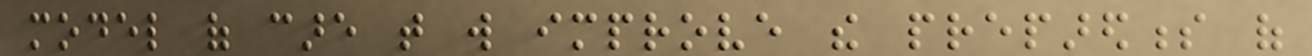model of care that will improve the preparedness of
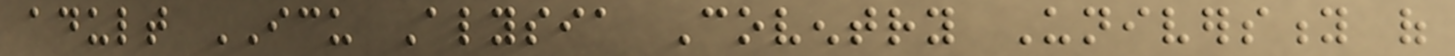adult ICU Alysia Coventry University of
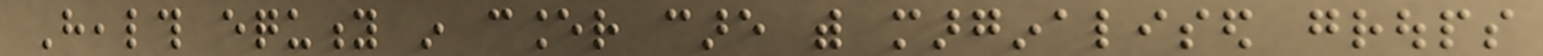Health equity in cancer care with marginalised groups
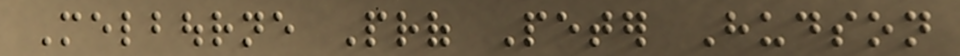Melbourne Prof Peter Hudson
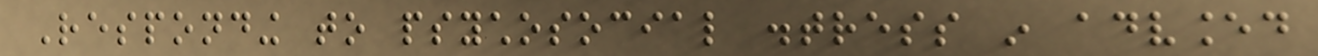Responding to psychosocial distress in advanced
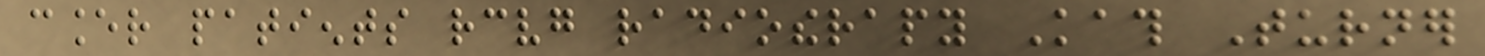cancer patients receiving radiotherapy Kath Turner
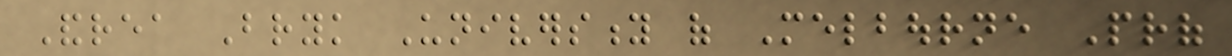Andrea Bryk University of Melbourne Prof
